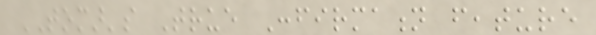TOMAR's True Confirmation feature
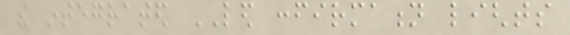the integrated LED confirmation lights
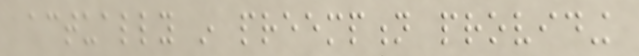actually in preemption providing
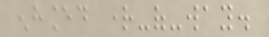enhanced right-of-way.
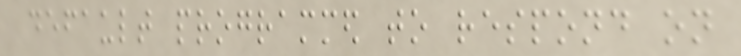default programmed to respond on
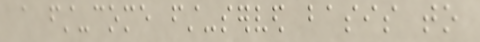a first-come first-served basis to
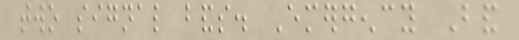two signal bands. Emergency Band
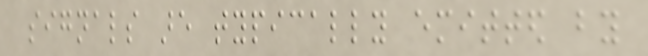signals are typically emitted by
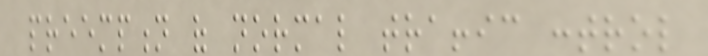preemption of normal traffic control
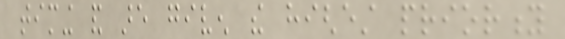timing and are given the highest priority
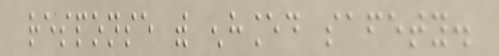response with enhanced safety.
